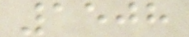1508
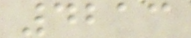4213
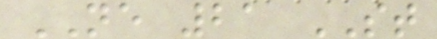NE 21 ST
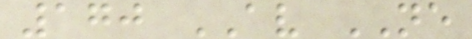170 AV NE
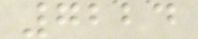7224
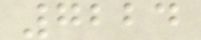7224
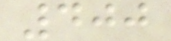400
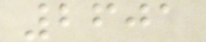2601
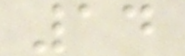14
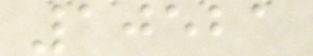10521
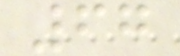67
